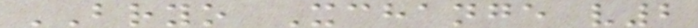BRYO Xchange v2
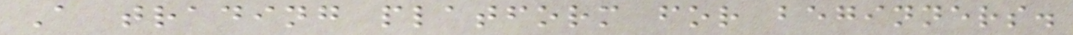A trading platform for beginners.
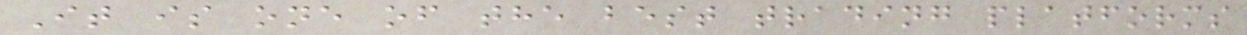It is one of the best trading platforms
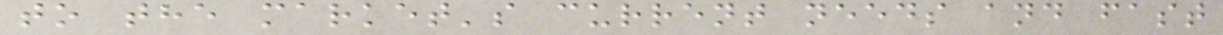to the market's current needs and fast
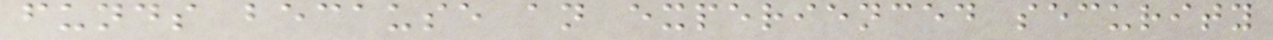funds because an experienced security
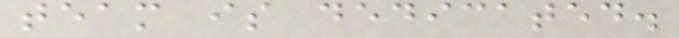team is dedicated.
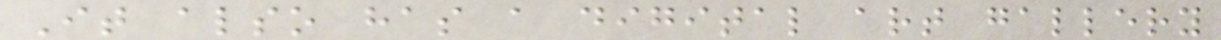It also has a digital art gallery
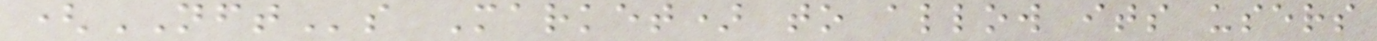(NFTs Market) to allow its users
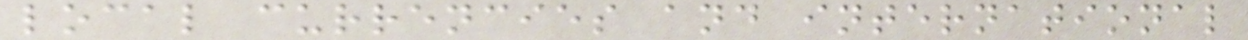local currencies and international
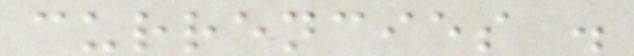currencies .
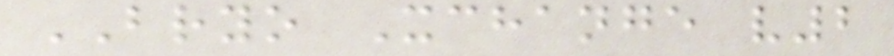BRYO Xchange v2
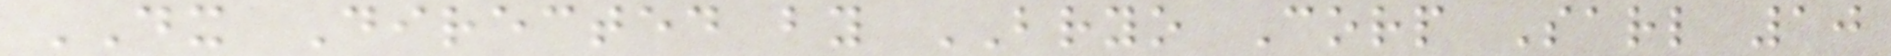DX Directed by BRYO Corp Sarl 10
